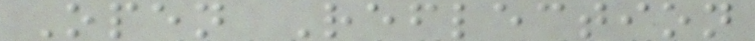Open Reflection
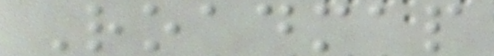Roadmap
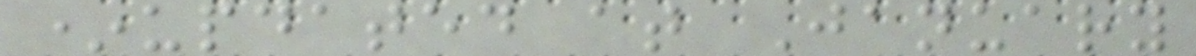*updated at January
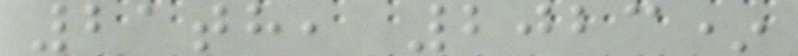21th, 2023*
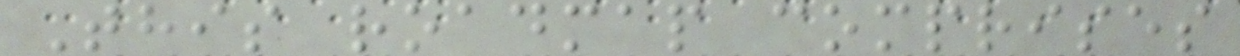This roadmap comprises
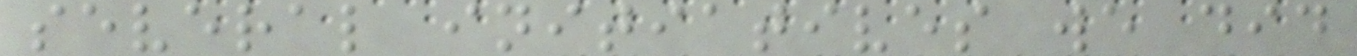several initiatives we did
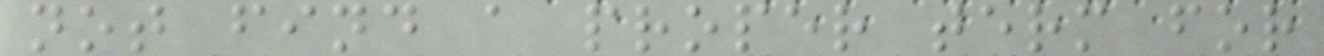not find a proper term for
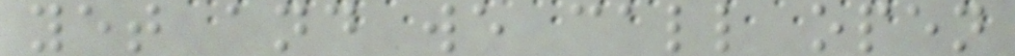yet and we call open
